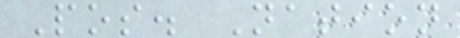Pos. Nation
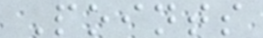Points
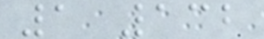1 132
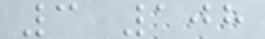3 108
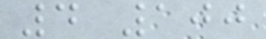4 100
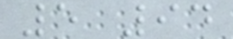5 94
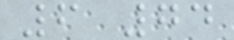6 74
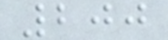200
